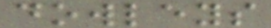dowleys
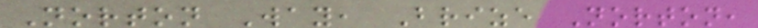Norton Way, Brize Norton,
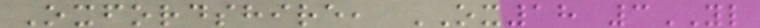Oxfordshire, OX18 3YL
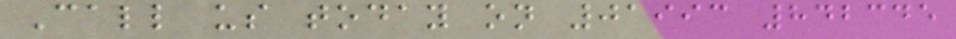Call us today on 01993 842345
